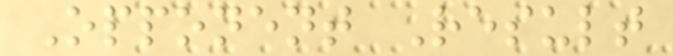Opponent Result
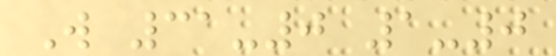W 31-0 1-0
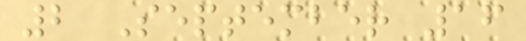2 September 16
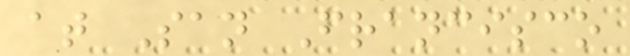at San Francisco
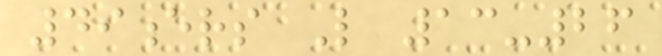49ers L 13-26
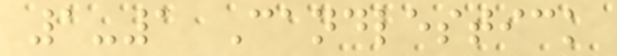1-1 Candlestick
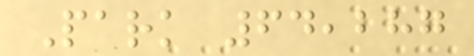Park 64,287
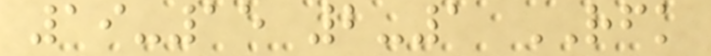19-15 2-1 RFK
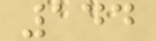144
